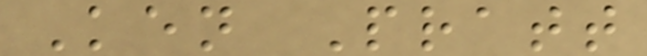Ken Pratt
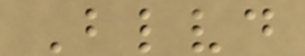Blvd
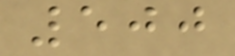500
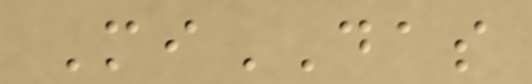MiDAS
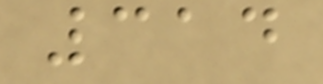314
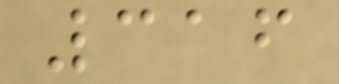316
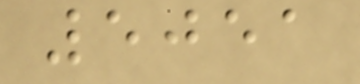5051
